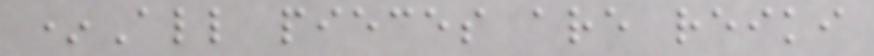*All pieces are reiki
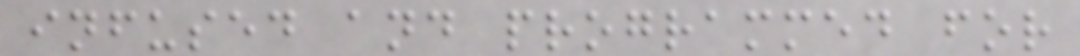infused and programmed for
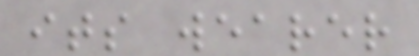its wearer
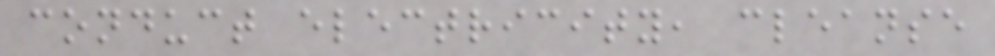conduct electricity, cleanse
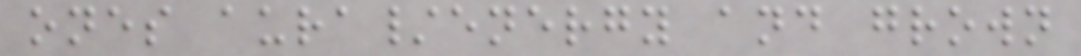ones aura/energy and grown
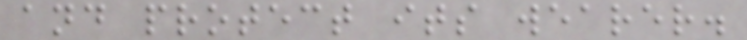and protect its wearer.
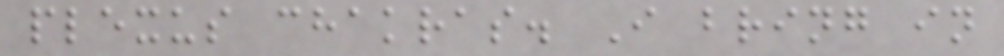plexus chakras. I bring in
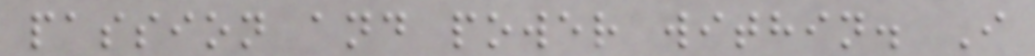passion and power within. I
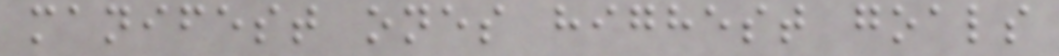manifest ones highest goals
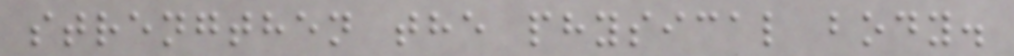strengthen the physical body.
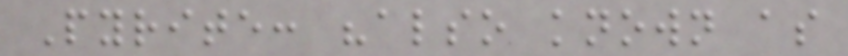Pyrite: "also known as
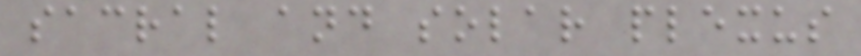sacral and solar plexus
